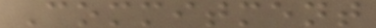Commitment
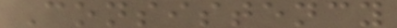Consistency
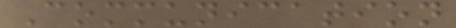Communication
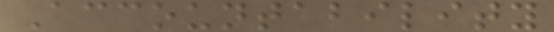Accountability
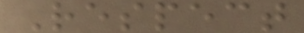Respect
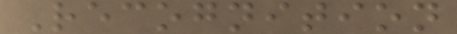Recognition
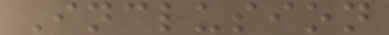Inclusion
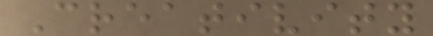Creativity
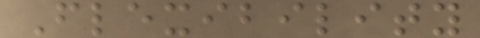Flexibility
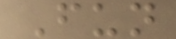Fun
